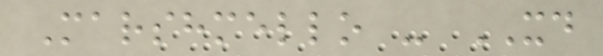Marshmello - XD
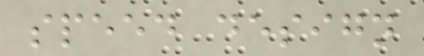speed design
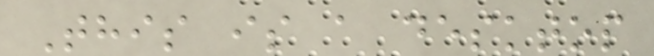This is a desktop
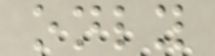only
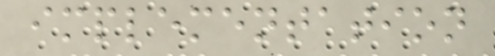implementation
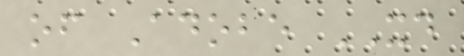of Adobe XD
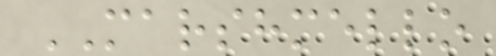MARSHMELLO
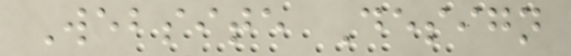Website Design
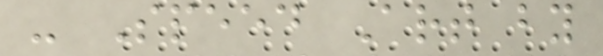- Speed Art by
